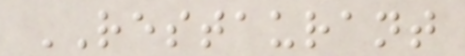RESTAURANT
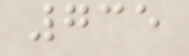735
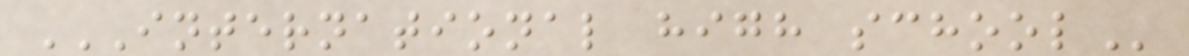INTERNATIONAL HIGH SCHOOL
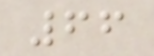66
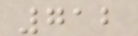712
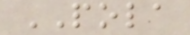POLA
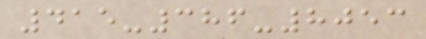415-386-8053
